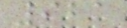921
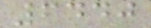6440
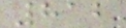812
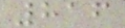816
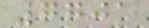7701
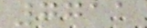7711
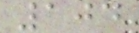104
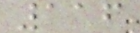116
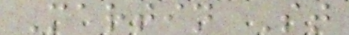Martin St
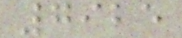7925
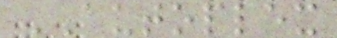AUTOPLEX
